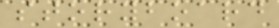storyboard
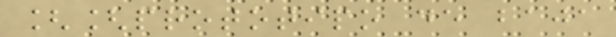[[prototipo de baja
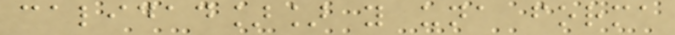calidad]] y una forma
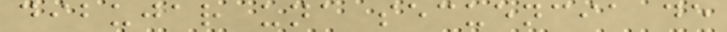dibujar una secuencia de
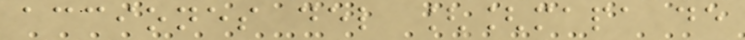acciones del [[mapa de
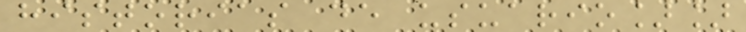historias de usuario]]
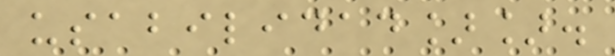usabilidad]].
